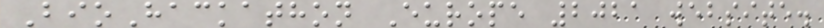BioHackathon Europe 2021 website.
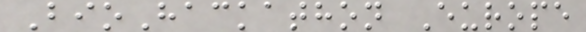BioHackathon Europe
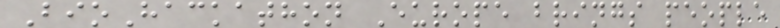BioHackathon Europe brings people
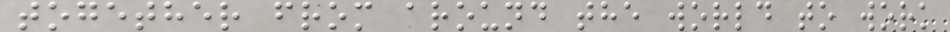together from around the world to work
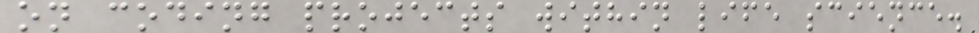on coding projects within life science.
